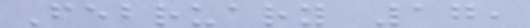February 17,
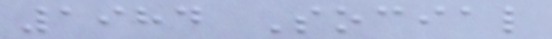1984 Social
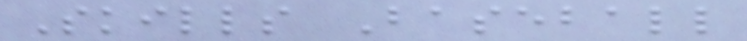Skills Baseball
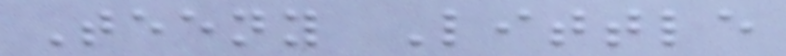Teeny Little
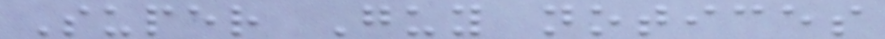Super Guy notices
